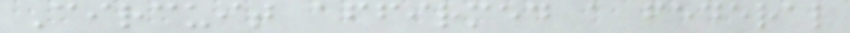Circuit affirmed a federal
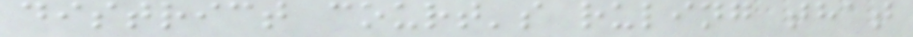district court's ruling that
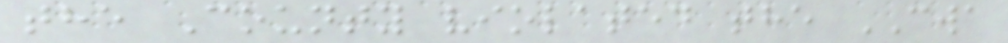the County violated the CWA
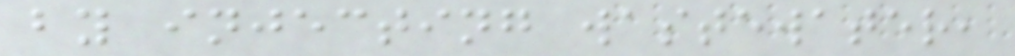by injecting wastewater,
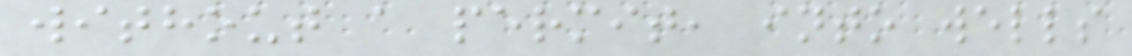without a permit, into wells
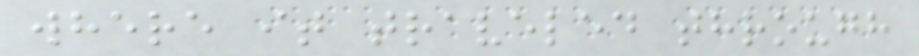where it traveled through
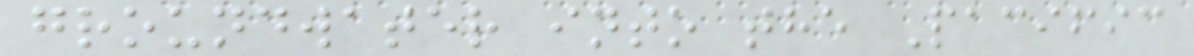groundwater into the Pacific
